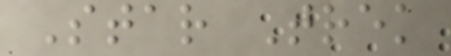Star Trek
